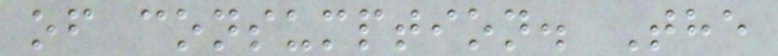of consumption. The
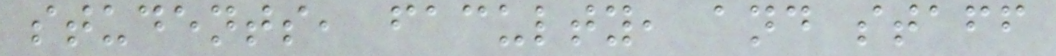students, faculty, and staff
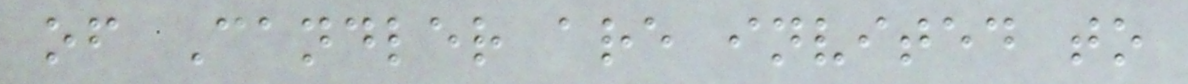of Candler are invited to
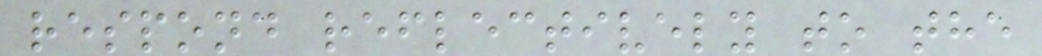respond reflectively to the
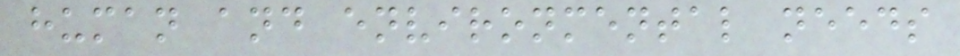human and environmental needs
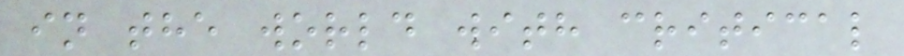in the world with critical
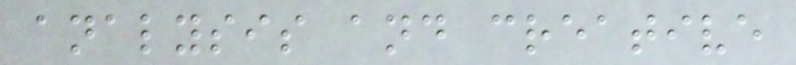analysis and creative
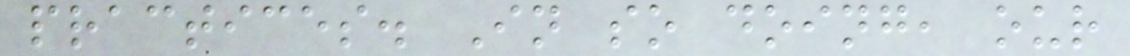practices. In so doing, our
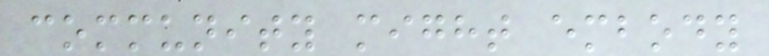community might embody
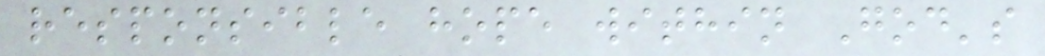responsible hope within God's
